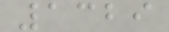1329
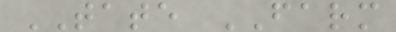TATE FARM
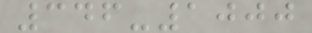346-1000
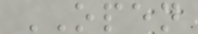OPEN
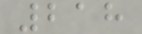218
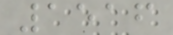1516
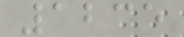1235
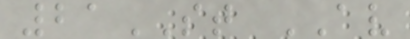21ST AV
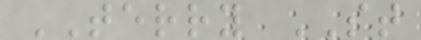TERRY ST
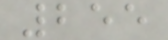255
